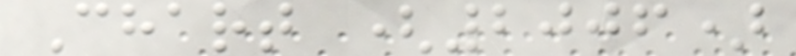Chart (2006)
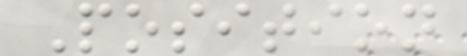Position
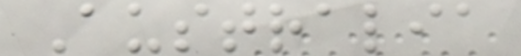Australia
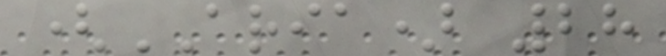(ARIA) 28
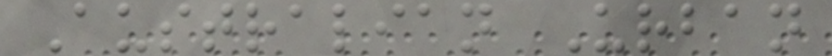Australian Urban
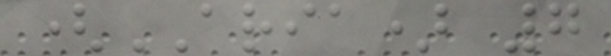(ARIA) 7
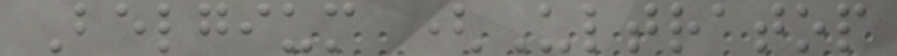Belgium (Ultratop
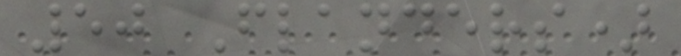50 Flanders)
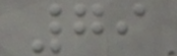79
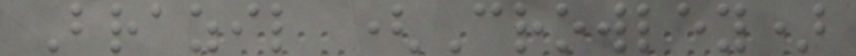Brazil (Crowley)
